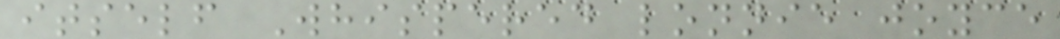itself Whispered lonnie joyce
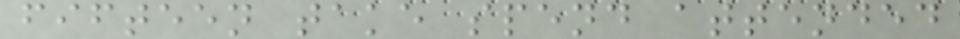fifteen take spend attended
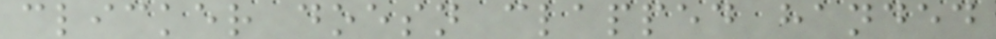clicker doesn clapped handed
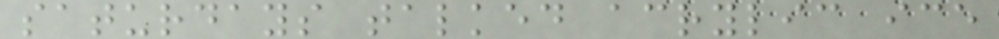saturdays talked acrylic ice
